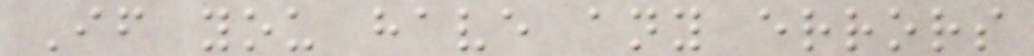If you have any errors
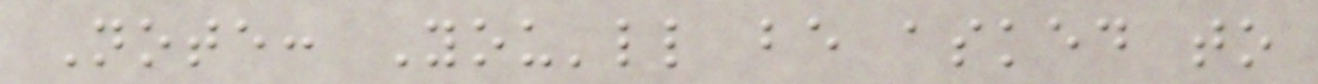Note: You'll be asked to
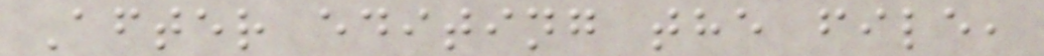After editing the file,
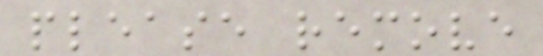please remove
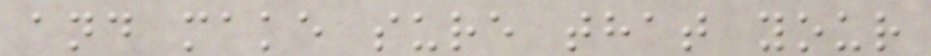and make sure that your
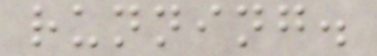running.
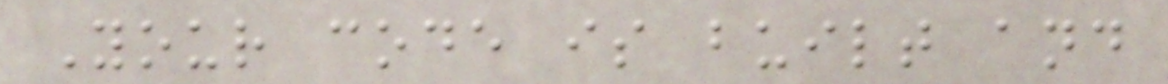Your code is built and
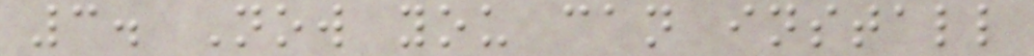3. Now you can install
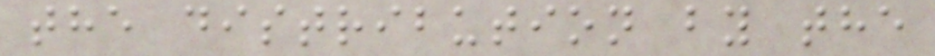the distribution by the
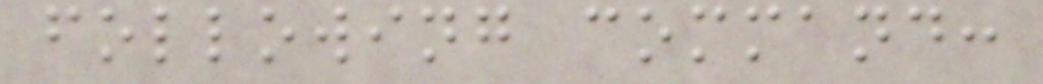following command:
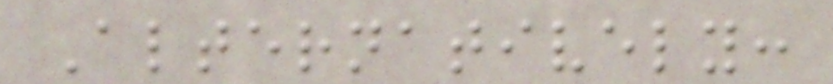Alternatively:
